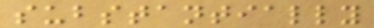substantially
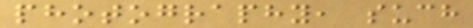photography, such
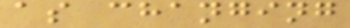as changing
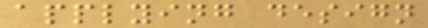applying design
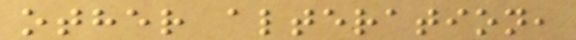other alteration,
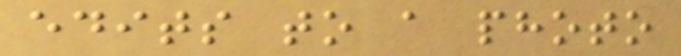edits to a photo
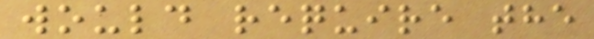would require the
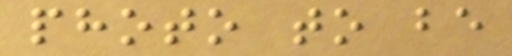photo to be
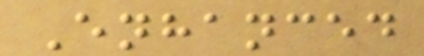Enhanced
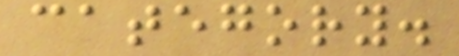category.
